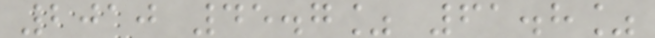2010 45.7% 61.8%
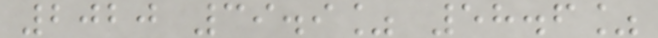2020 39.9% 58.6%
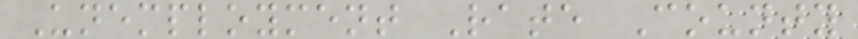Unemployment Rate County
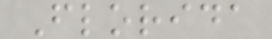Florida
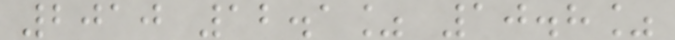2010 12.1% 10.8%
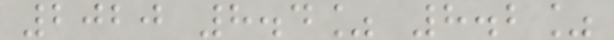2020 8.4% 8.2%
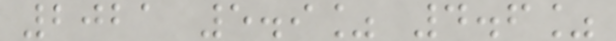2021 5.9% 4.6%
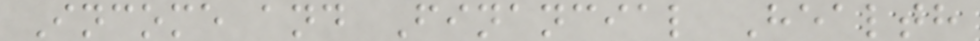Income and Financial Health
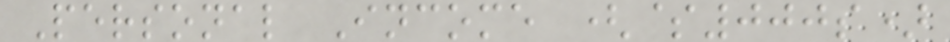Personal Income ($000s)
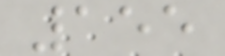155
